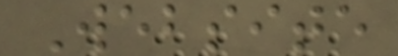Website
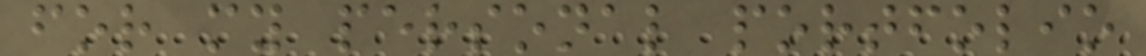for my personal portfolio
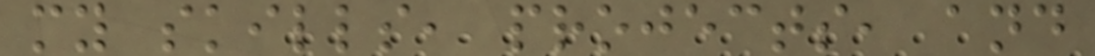my skills, projects, and
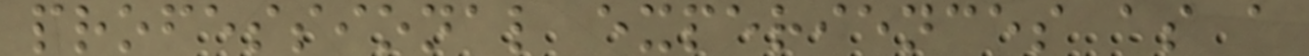professional experiences as a
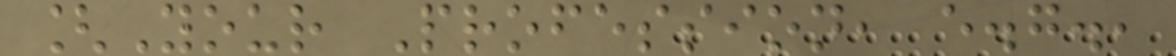[Your Profession, e.g.,
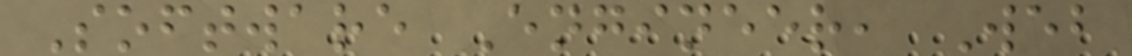Software Engineer, Web
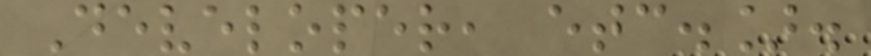Developer, etc.].
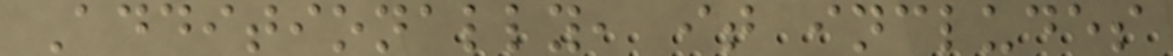Additionally, it includes
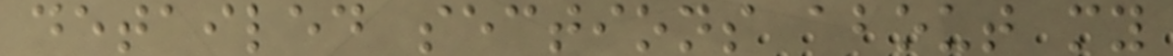detailed sections about my
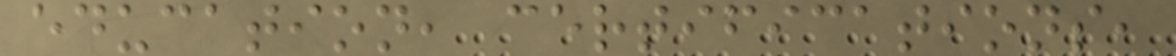education, certifications,
